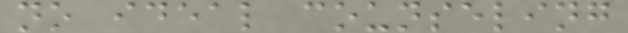no ideal counseling
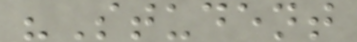"Student
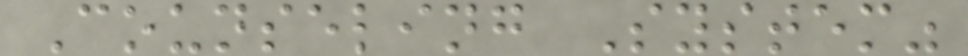Counseling System"
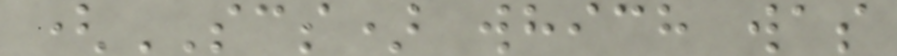(SCS) which was
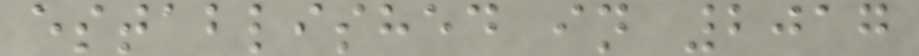established in 2017
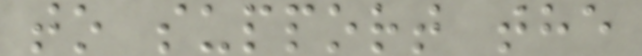to support the
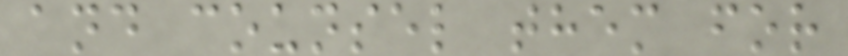and counsel them for
